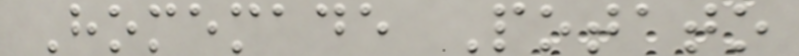Homemade Potato
